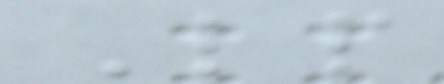Lp
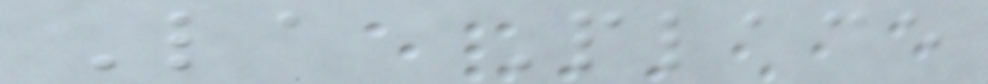La Place
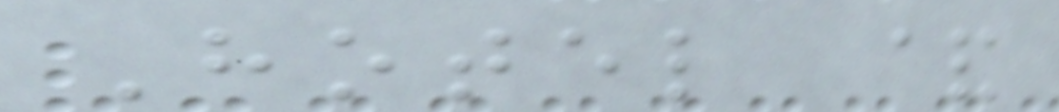Hotel &
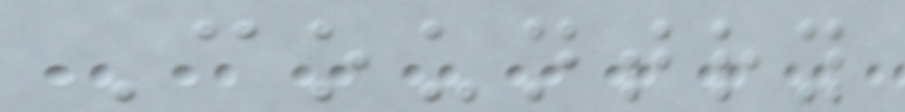Country
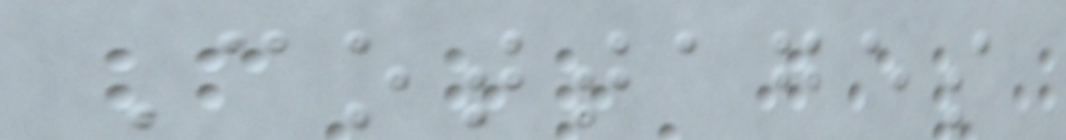Cottages
